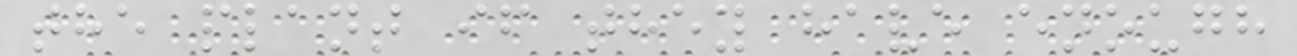the plant if they have enough
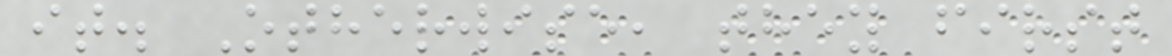it. Otherwise, they first
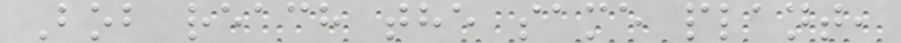Bob reach the same plant,
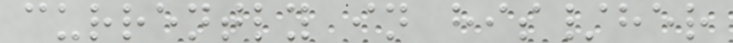currently in his/her
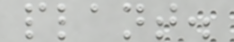plant.
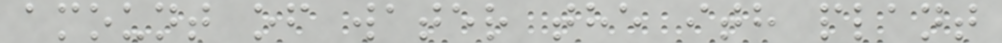amount of water the ith plant
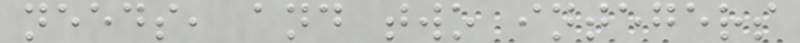needs, and two integers
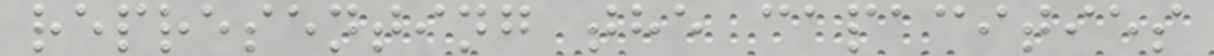representing the capacities
